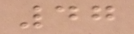47
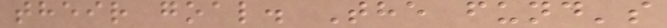their goal. The fund's
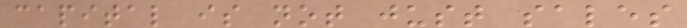capital is not just sales
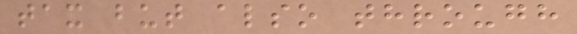tax but also through
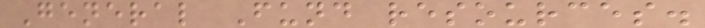General Fund resources.
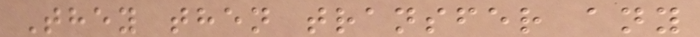They then transfer any
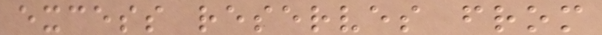excess reserves from
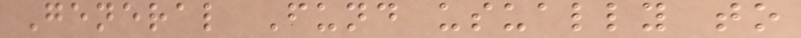General Fund usually to
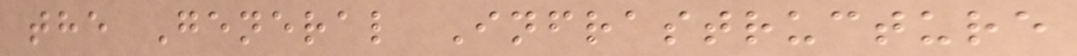the General Infrastructure
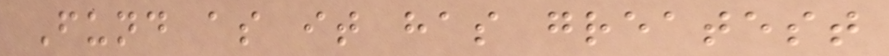Fund as it has greatest
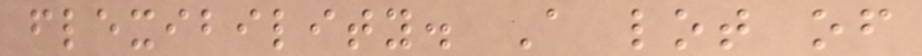flexibility. A lot of
